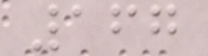167
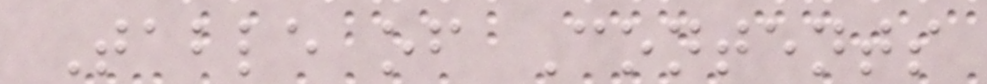Table of Contents
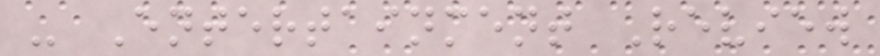- Entertainment Review
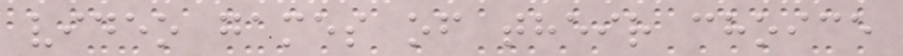video games of their choice
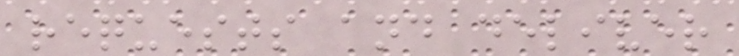requests and deliver
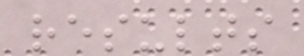results
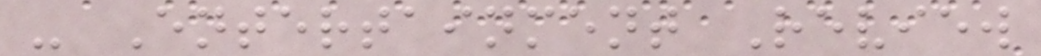- Entertainment Review
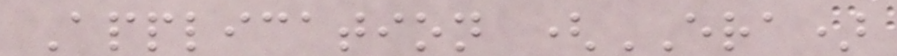Application (ERA)
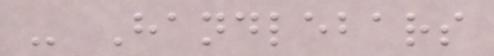- Handlebars
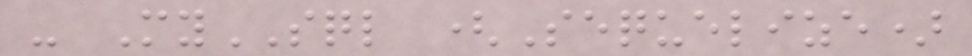- MySQL (Sequelize)
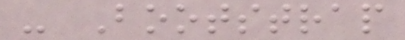- Bootstrap
